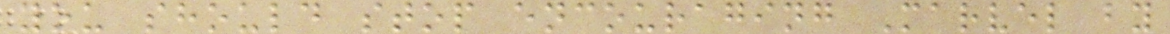you should stop encouraging Marvel by
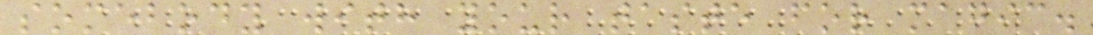somebody with your taste for magic.
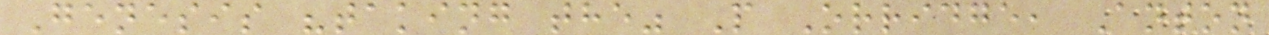Genesis "taking the" P Orridge, Anton
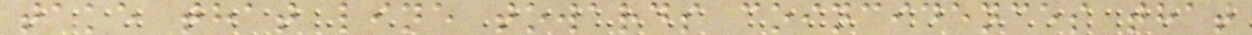take that line towards coincidences that
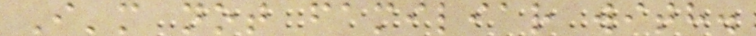I'm not familiar with.
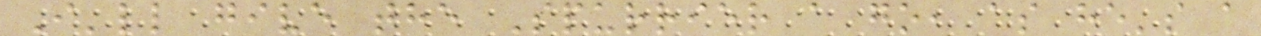I'll give the Spurrier a go, as he's a
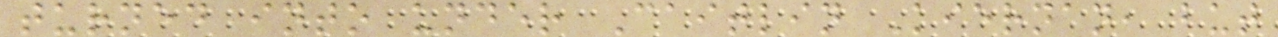turned into under Caitlin Kiernan, but
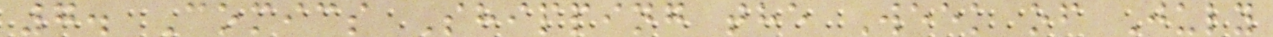7. Comics Shipping the Week of July
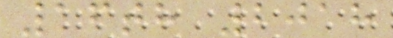16th 2018
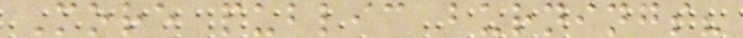More public burnings?
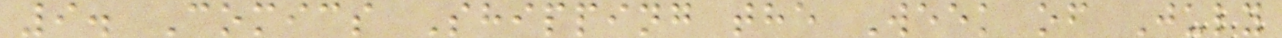9. Comics Shipping the Week of July
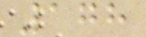178
